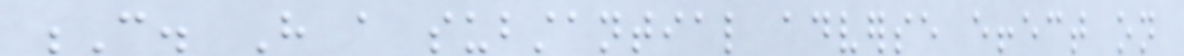C. Have a substantial adverse effect on
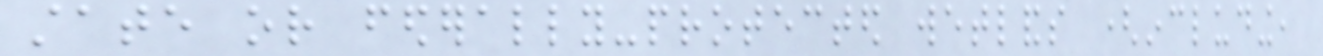state or federally-protected wetlands (including,
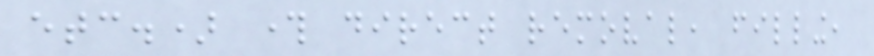etc.) through direct removal, filling,
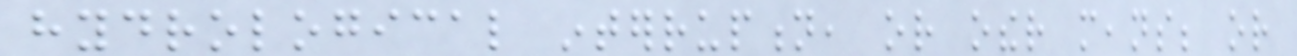hydrological interruption, or other means; or
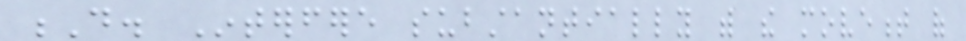D. Interfere substantially with the movement of
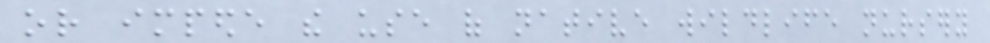or impede the use of native wildlife nursery
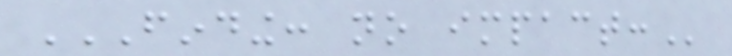FINDING: NO IMPACT:
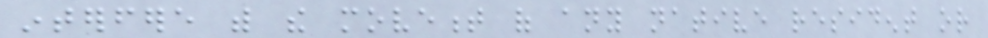interfere with the movement of any native resident or
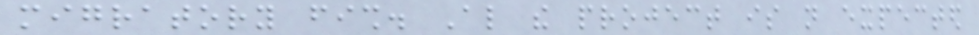migratory fish. Also the project is not expected
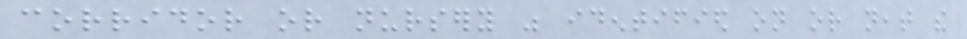corridor or nursery was identified on or neat the
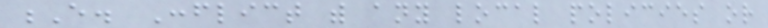E. Conflict with any local policies or
